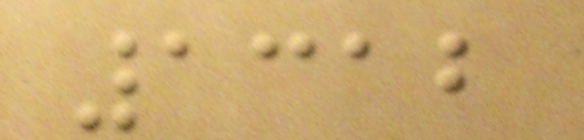1312
